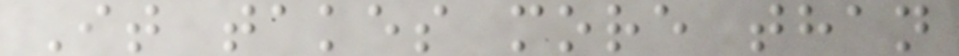It takes more than
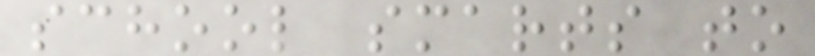school smarts to
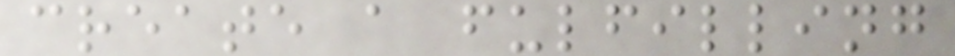create a fulfilling
